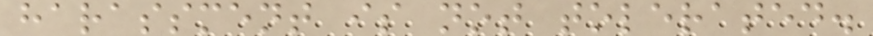harassment is not tolerated.
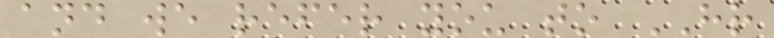and we refer you to HR
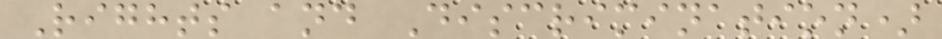Rights and Discrimination)
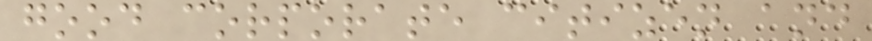good corporate citizen and
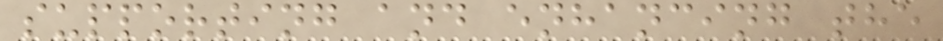supporting and enhancing the
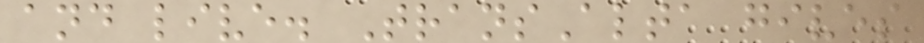and live. TransAlta gives
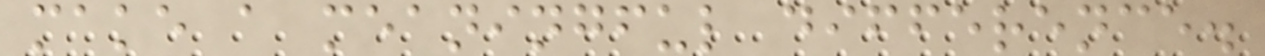make a meaningful difference.
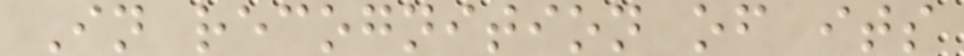In recognition of its
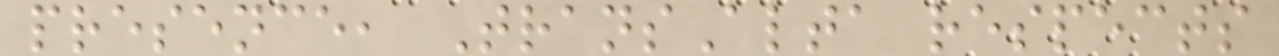presence, TransAlta respects
